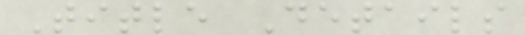Title Details
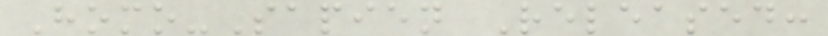Homo-Sapien Released:
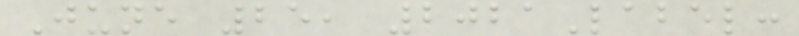June 25, 2021Label:
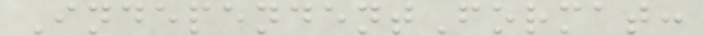IndependentFormat:
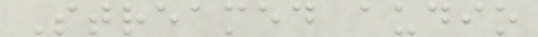Streamed audio
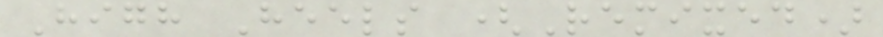High Heels (Remixed)
